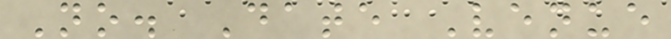No. Date Venue
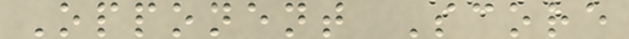Opponent Score
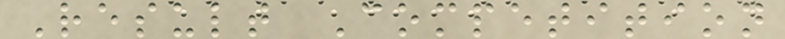Result Competition
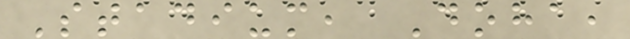Stadium, Doha,
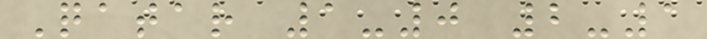Qatar 1-0 2-1
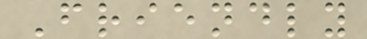Friendly
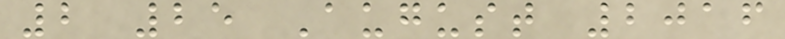2 25 August 2016
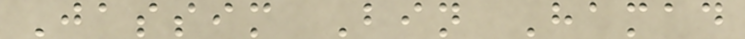Jassim Bin Hamad
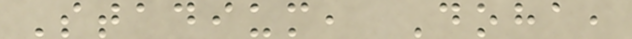Stadium, Doha,
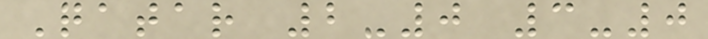Qatar 2-0 3-0
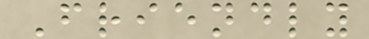Friendly
